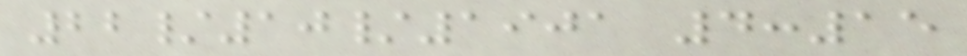22/10/1901 4:15
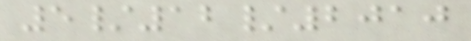5/12/2010
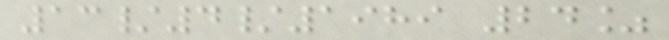13/4/1989 24%
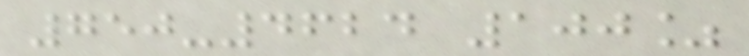750-4624 100%
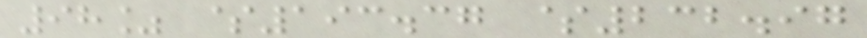98% $193.37 $232.97
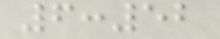6:52
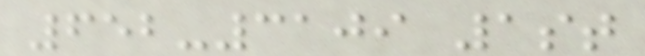652-3109 1st
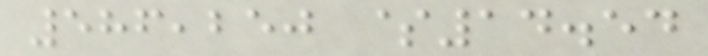586,250 $14.54
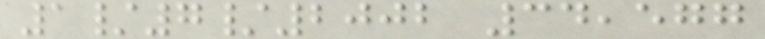1/7/2002 34,577
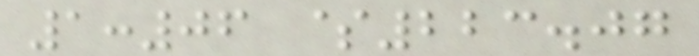1:06 $223.07
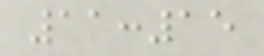11:15
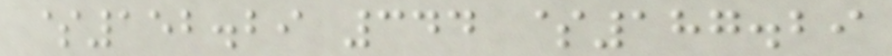$152.29 344 $187.29
